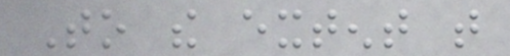To the extent that
